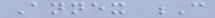Annex C
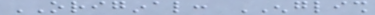ORIGINAL: ENGLISH
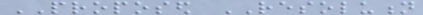PROPOSED RESOLUTION
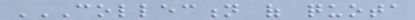COLLECTION OF QUOTA
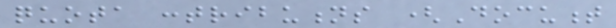quota contributions (Document
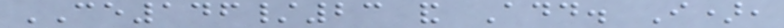CE146/23 and Add. I),
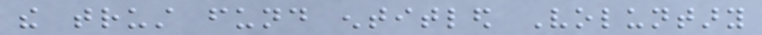the trust fund entitled Voluntary
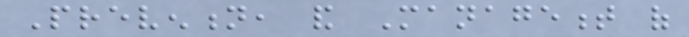Prevention, and Management of
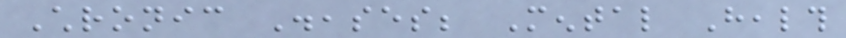Chronic Diseases; Mental Health
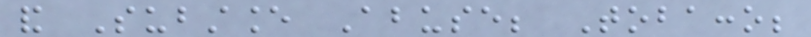and Substance Abuse; Tobacco;
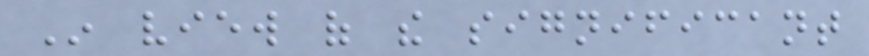In view of the significant
